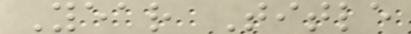Year Title
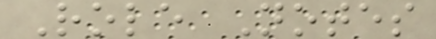Role Notes
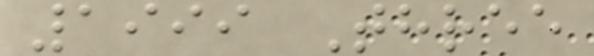1999 Three
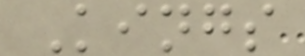Kings
